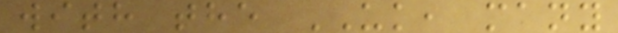with the UK, many
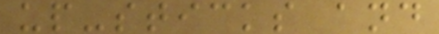up-sticks and
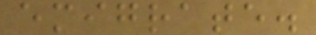emigrate.
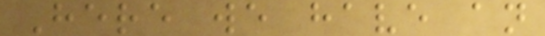Here we have an
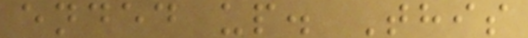ended up. This
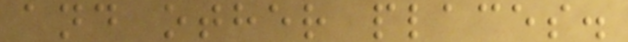and other places.
